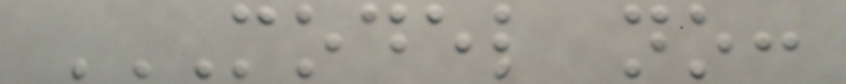MODEL NO:
